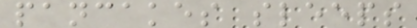pancakes sleeps
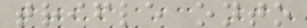trifle onto
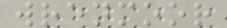wrenmoor
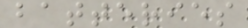batteries
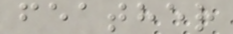feather
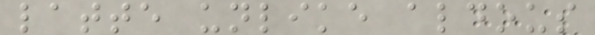latte unlike aldous
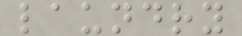laundry
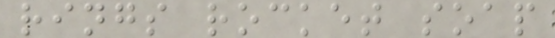rings rocket soap
